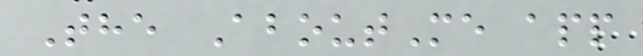The AboutMe app
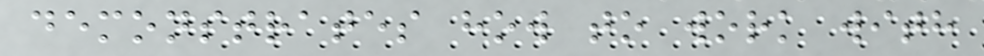demonstrates how to work with
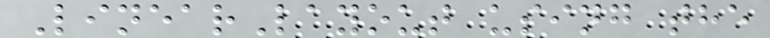LinearLayout using the
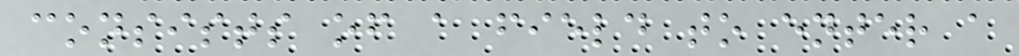consists of a field to enter a
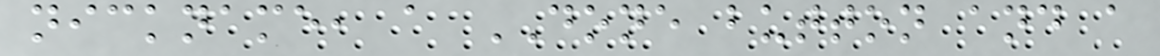nickname, a DONE button and a
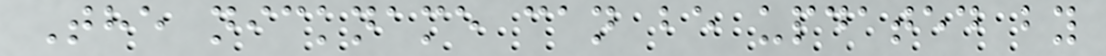The nickname can be updated by
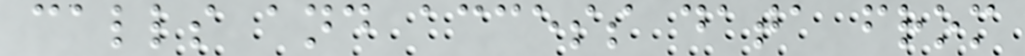calls and access data from
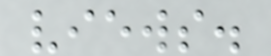views.
